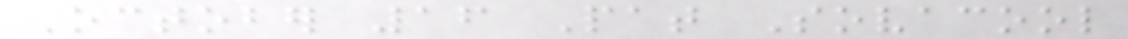October 16 Pat Sovacool
